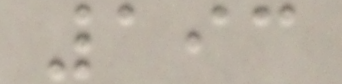193
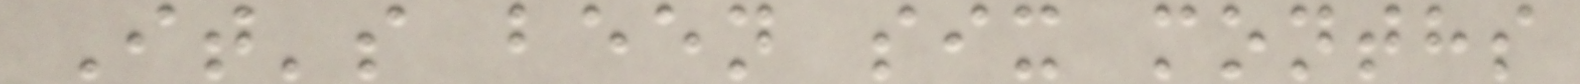It's been six months
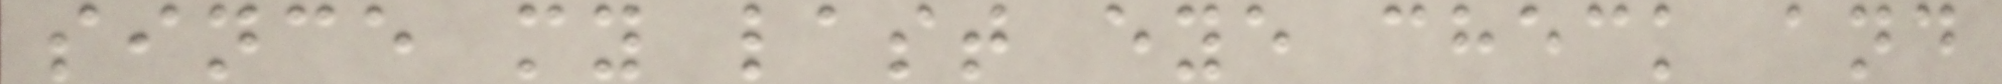since my last eye check and
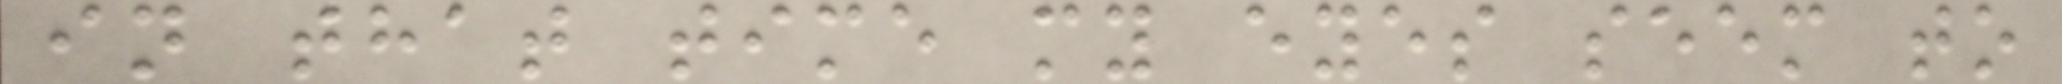in that time my eyes seem to
